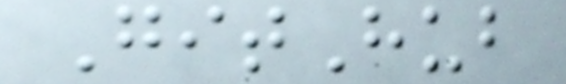GitHub
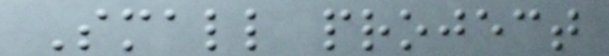Small project
